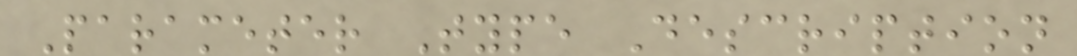Parameter Type Description
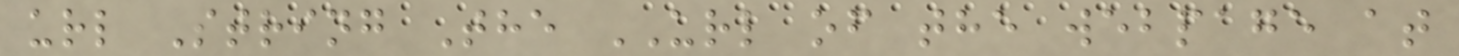url String The URL of the webpage at
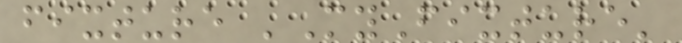fixture 'MyFixture'
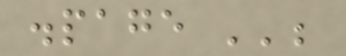.page '';
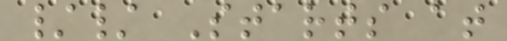// Starts at
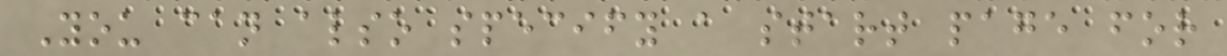You can also specify a start page for
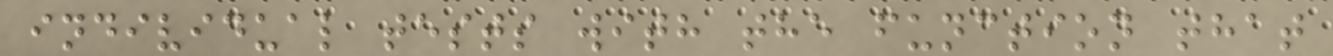individual tests with the function that
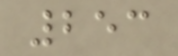253
